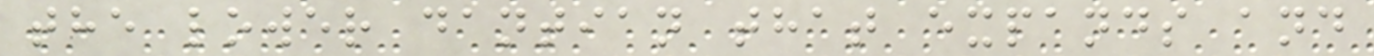the lower dantian that expands and
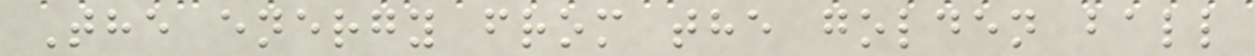The energy from the golden ball
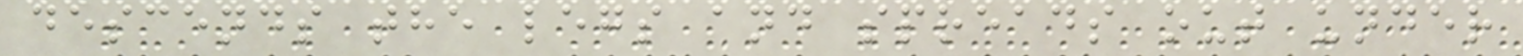descends the legs and spreads out under
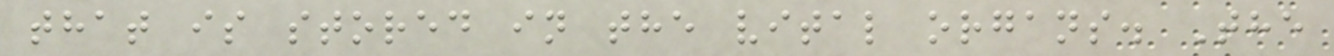that is stored in the vital organs. The
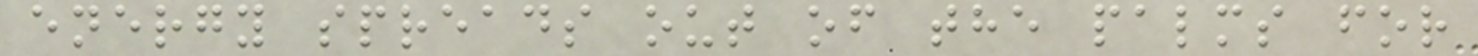energy spreads out of the palms for
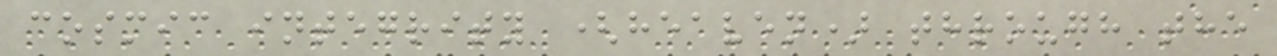cosmic integrity (heaven) through the
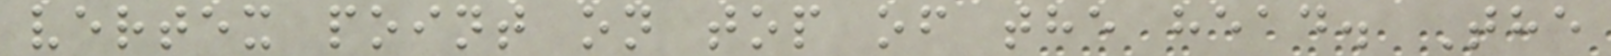vertex point on top of the head. The
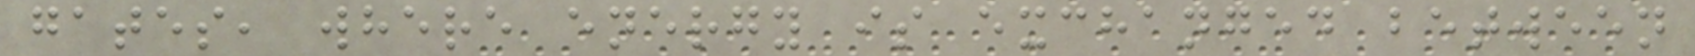gates, where energy is exchanged between
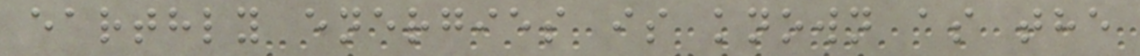earthly energies is known as the
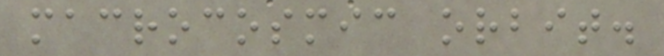macrocosmic orbit.
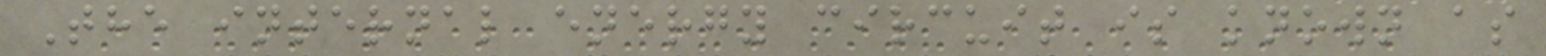The internal energy circuit is known as
